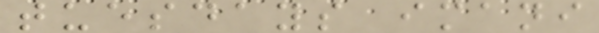tuesdays imani
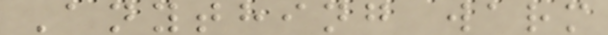Anything warm
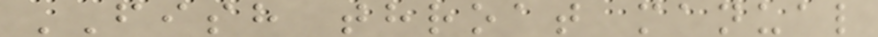FISH throat manual
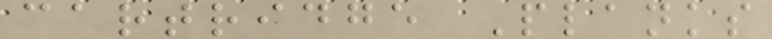cartridge Planks
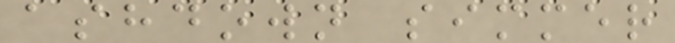ashdown simmer
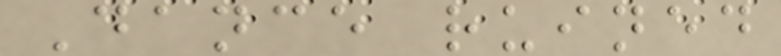Dance ruined
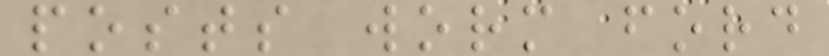posts worm ford
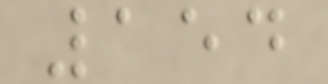154
